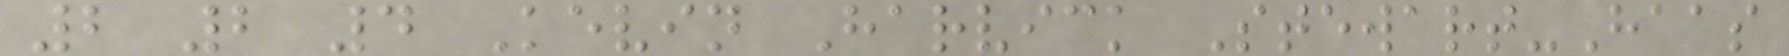2 2 4 Kevin Harvick Stewart-Haas
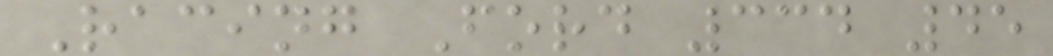Racing Ford 334 45
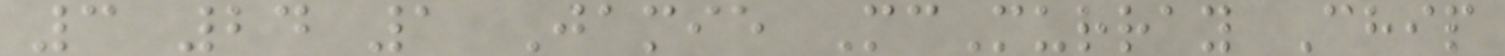3 24 1 Jamie McMurray Chip
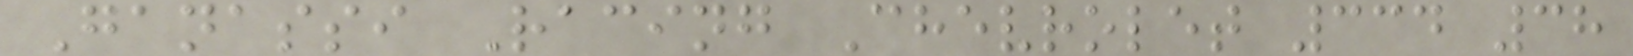Ganassi Racing Chevrolet 334 38
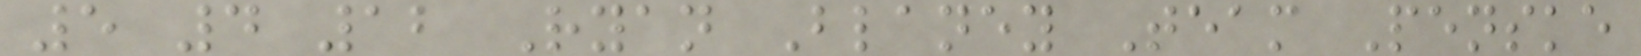5 4 12 Ryan Blaney Team Penske
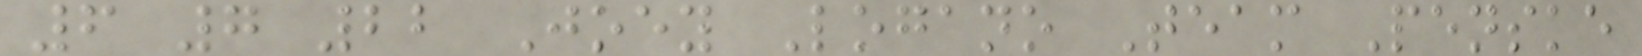6 7 22 Joey Logano Team Penske
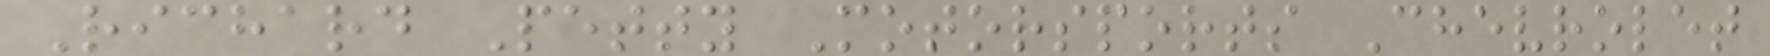Richard Petty Motorsports Chevrolet
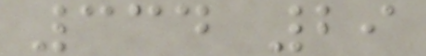334 29
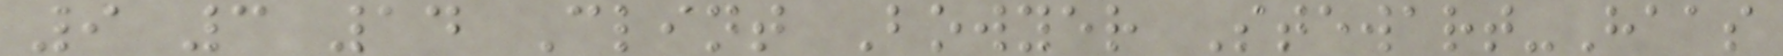9 3 14 Clint Bowyer Stewart-Haas
